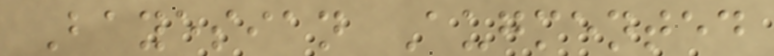Bayesian Augmented
